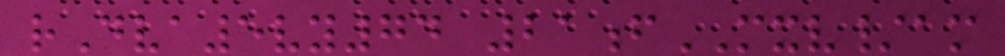rDva5vy74 21fMXV/am
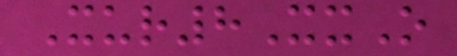Xur8XxO
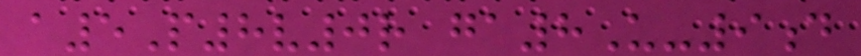a5P8v0r ga8U-9d
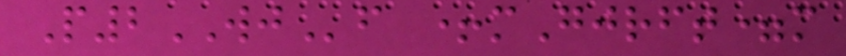P2WJf +mGjrft=m
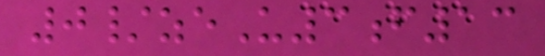0/zeU3f13
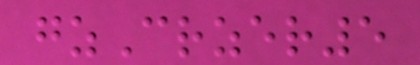gzCrzer5
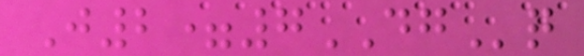J2=7DGq
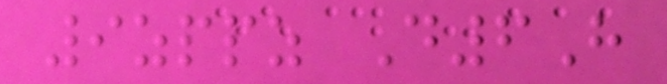9zppz D6H
